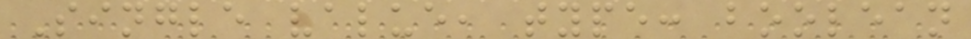Single value, type: boolean
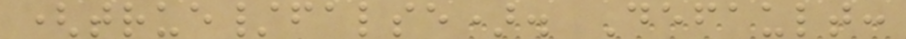(true/false). Default:
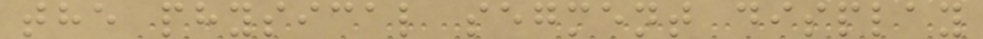the physical segment display
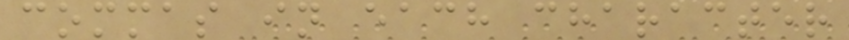commas in each character
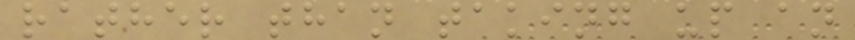rather than taking up an
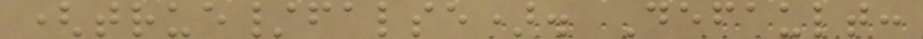(true/false). Default:
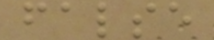false
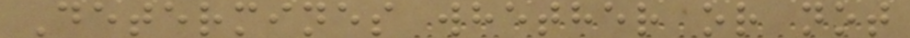Determines whether or not
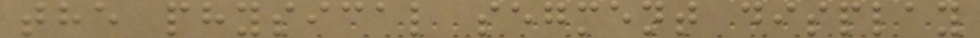the physical segment display
